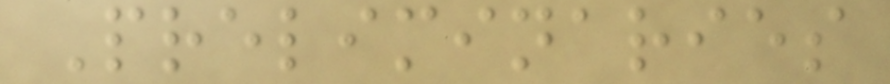Preliminaries
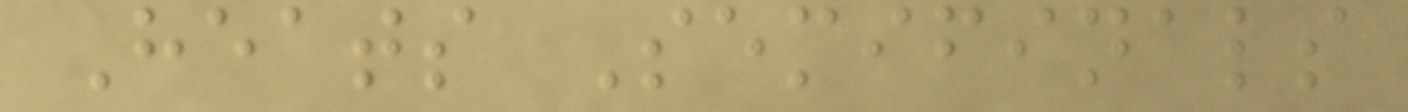Heats Semifinals
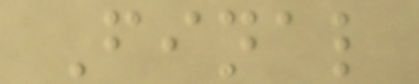Final
